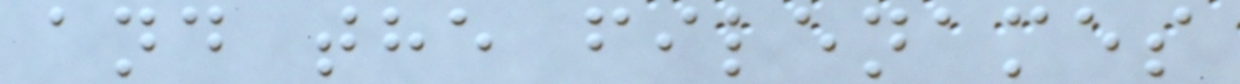and the filenames
